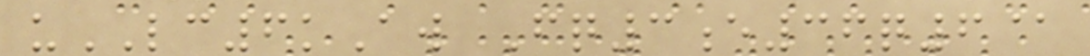uLC6kAw Fq3e36q6@
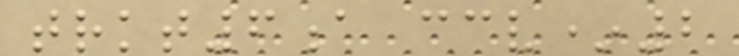trkt6a ccv*2
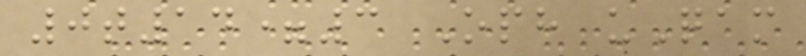0t14=3 Oph uQam
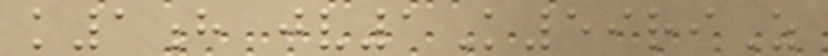k1h jv1K59riZ
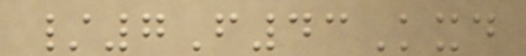/7F43Kxd
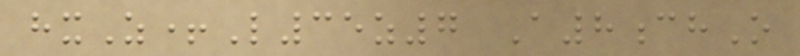hxZ+L35z7 A8chO
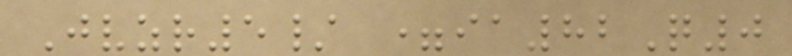Jvzr5/ =ia82Q0
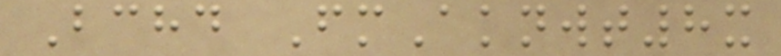Bchd FmAknwt8x
